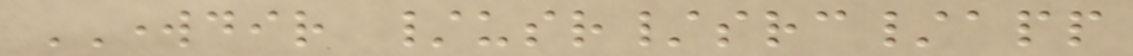WORKDIR /usr/src/app
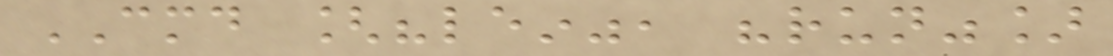CMD ["lein", "run"]
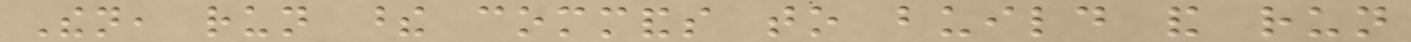Then, run these commands to build and run
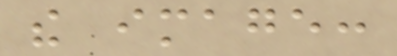the image:
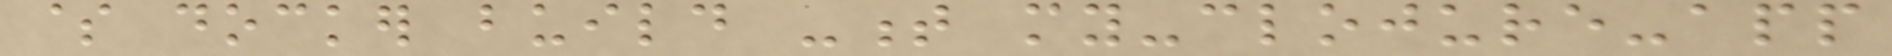$ docker build -t my-clojure-app
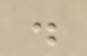.
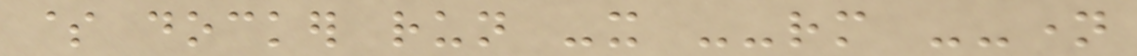$ docker run -it --rm --name
